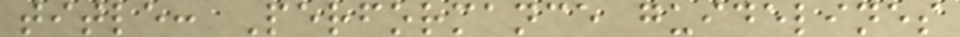title: Performance guidelines
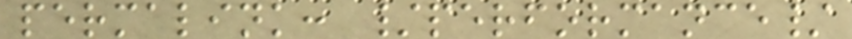permalink: /performance/
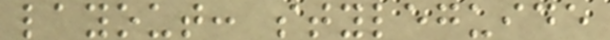layout: styleguide
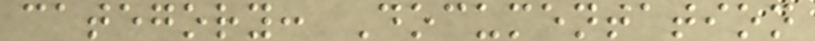category: Documentation
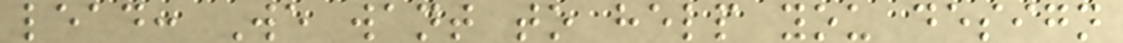lead: We want to help you design
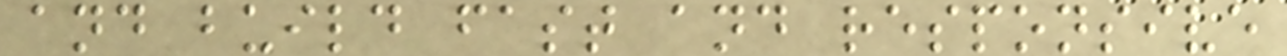and build fast and responsive
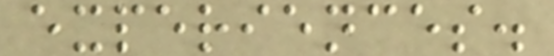experiences.
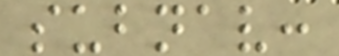subnav:
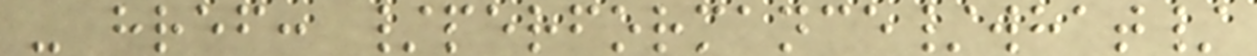- href: /performance/what/
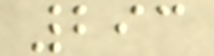293
